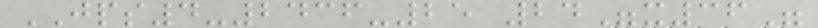JPS4-2436-25 24"x36"
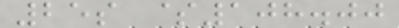25s $108.00
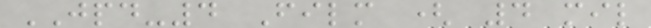JPD-4 Film ( 4 mil
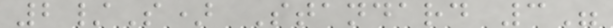2/S) Standard 3"
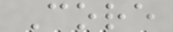Core
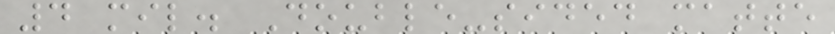4 mil. Double-sided matte
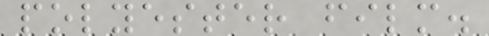polyester film.
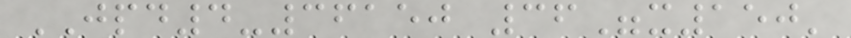JPD4-36150 36"x150'
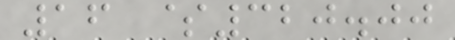16 $320.00
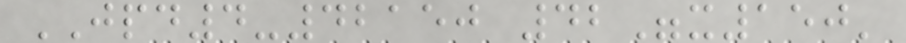JPD4-42150 42"x150'
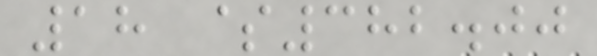18 $382.00
